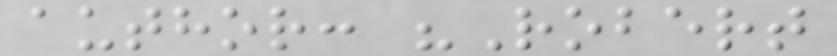author: "Robert
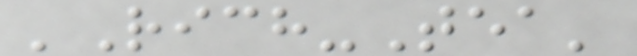'Rich-Tea'
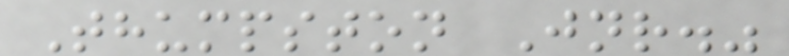Thumpston Jnr."
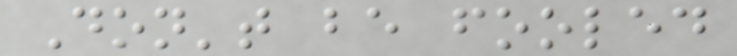Don't be fooled
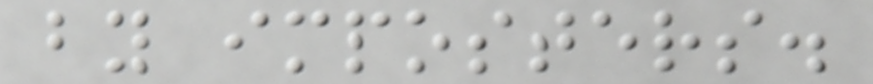by imposters.
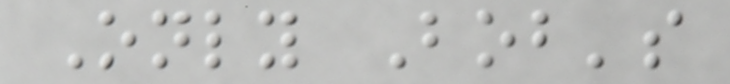Only Bob's
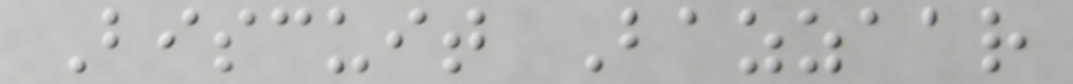Biscuit Bazzaar
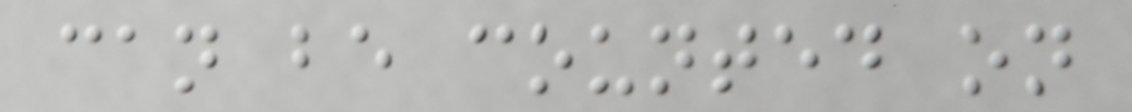can be counted on
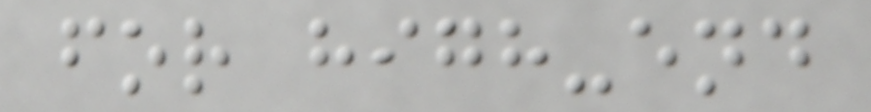for high-end
